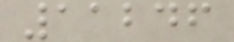11246
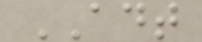ADT
